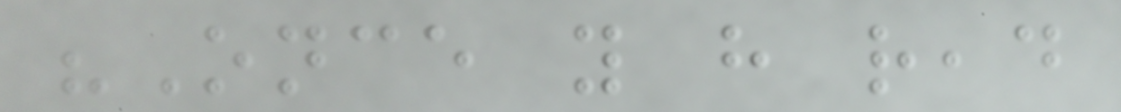"Once you have read
